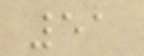51
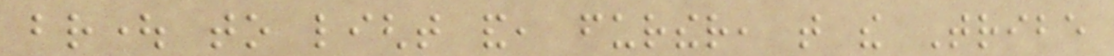brought to light and, further, that the Tribe
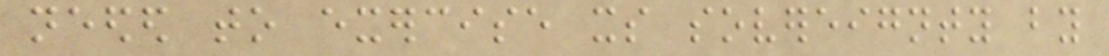needed to exercise its sovereignty by
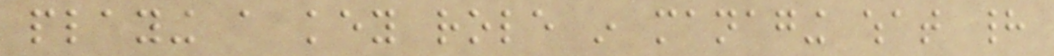playing a key role in managing what had
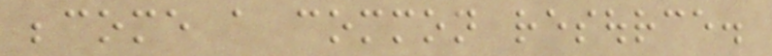become a common resource.
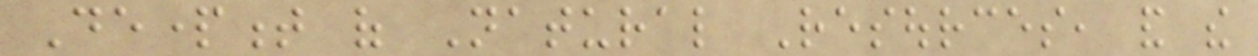Department of Natural Resources, and the
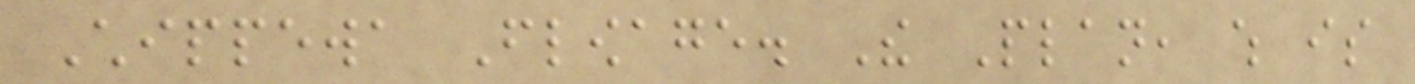Chippewa Flowage. The Plan, which is
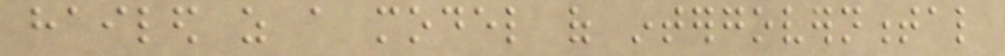hailed as a model of intergovernmental
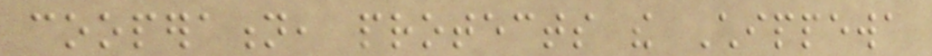cooperation, protects the Chippewa
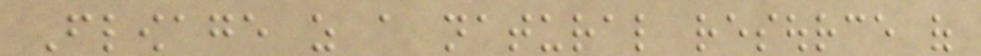Flowage as a natural resource of
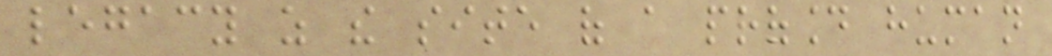legacy as the site of a profound human
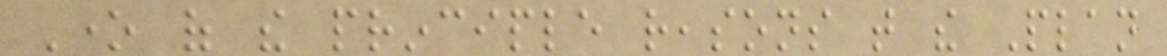One of the principle reasons that the Plan
